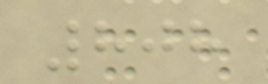808
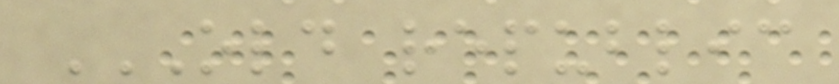OLD REPUBLIC
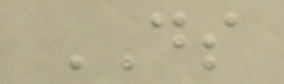DS
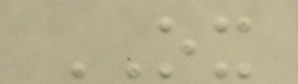OX
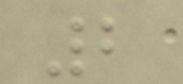2
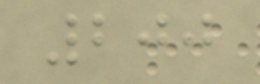200
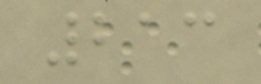213
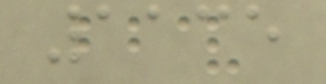1135
